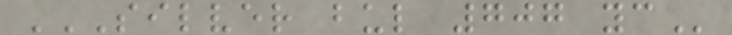SILVER BUL 707 YC
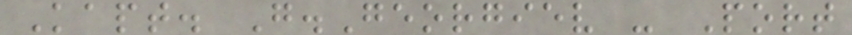Kapt. G.Georgiev - Port
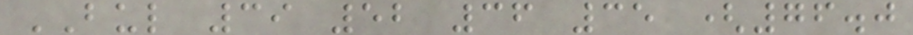BUL 39 52 36 35 (76.0
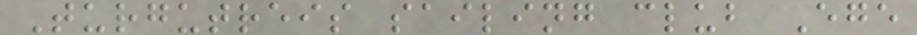Turgutreis sailing club Ege
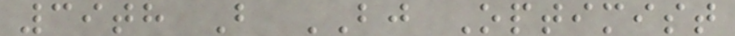39th B BJ Optimist
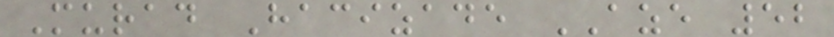Murad Hacizade AZE 52
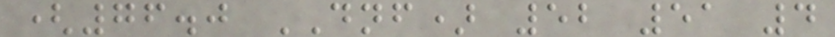(76.0 DNF) 52 51 4
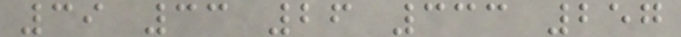39 33 26 333 257
